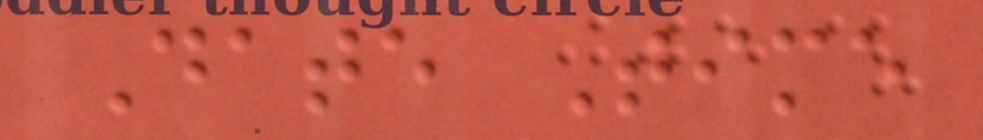Date Time
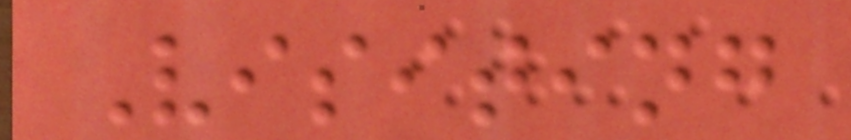Visiting
